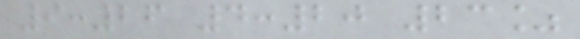9:26 4:20 23%
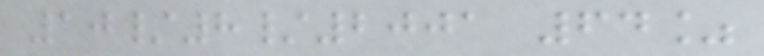10/8/2001 64%
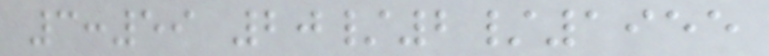3:59 20/2/1955
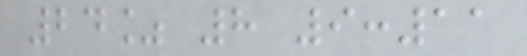24% 8 9:11
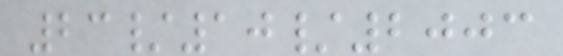23/10/2003
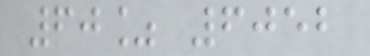60% 6052
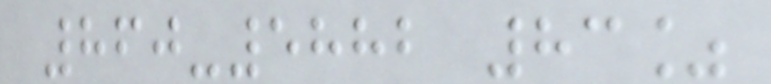860-5882 83%
